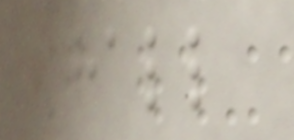hall
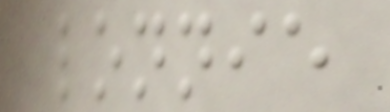lonnie
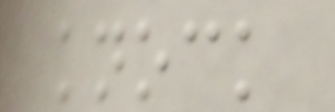knock
